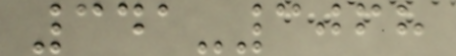341-3068
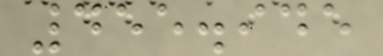455.945
